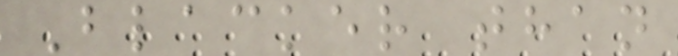Blacker than
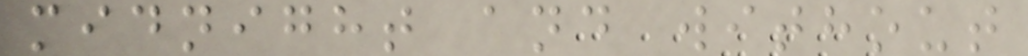midnight and without
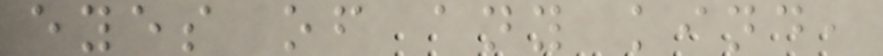eyes of any kind,
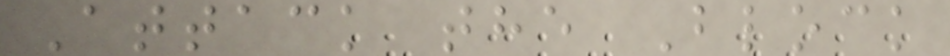Attack the Block
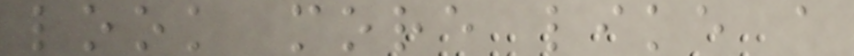look more like a
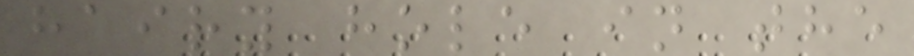hairy hole in the
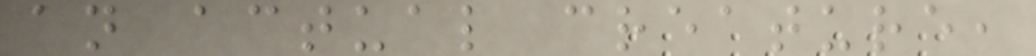an actual creature,
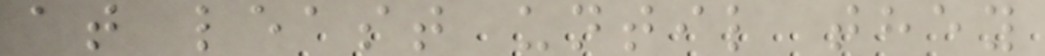at least until they
